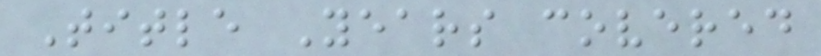Title Years covered
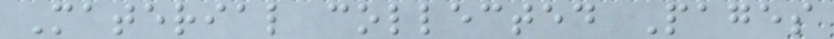Material collected Pages
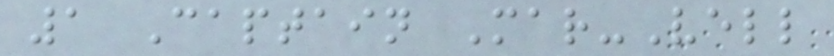1 Captain Mar-Vell
